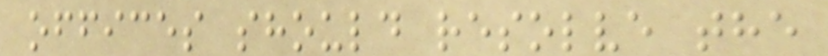offices should resolve the
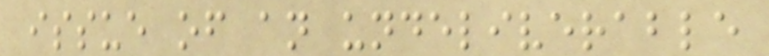issue of an undeliverable
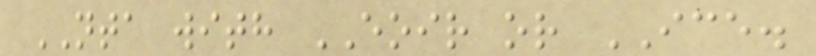NTA with EOIR or ICE.
